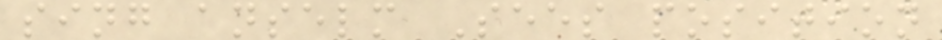sing anselm Sees position
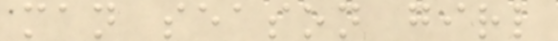man season girl
